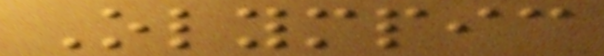Olympic
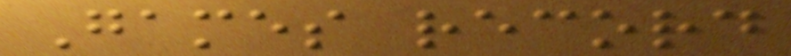Games record
